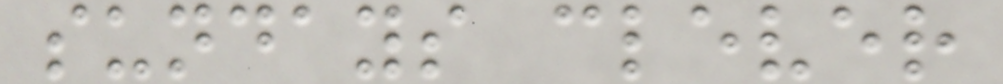sundays clever
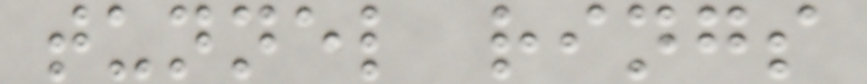tunnel rings
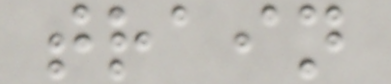train
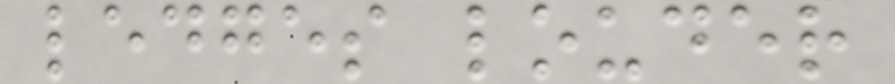ledges louder
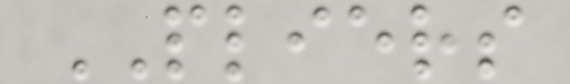PLIERS
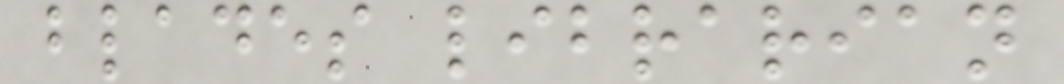blades librarian
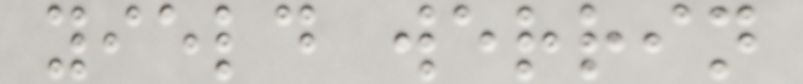yield werrin
